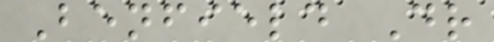Benfield Dr
